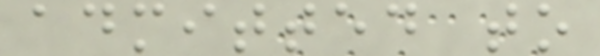admitted to
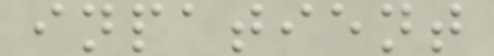inpatient
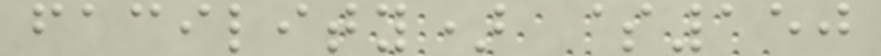facility) $150
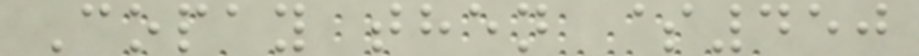Copay then $450
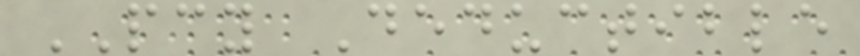PCY Deductible
